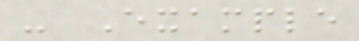- Example
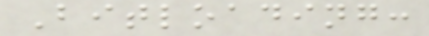Bitloading:
